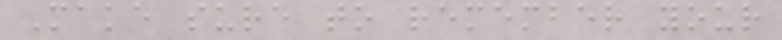Make sure to remember your
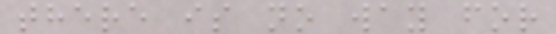there is no way for
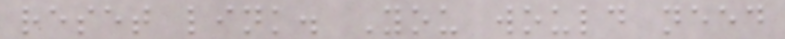reset link. You would need
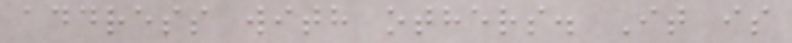address with others. It is
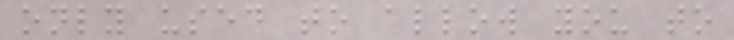only used to allow you to
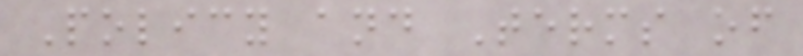Policy and Terms of
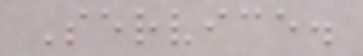Service.
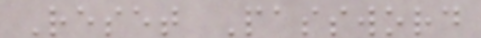Reset Password
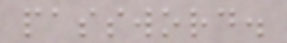password.
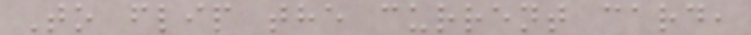To flip the current card,
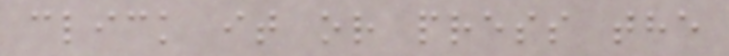click it or press the
